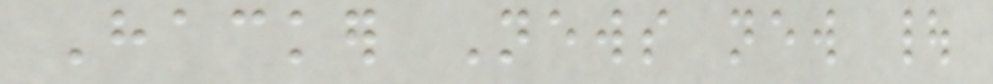Hacker News new |
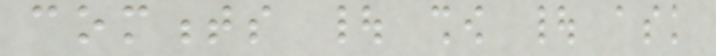comments | show | ask
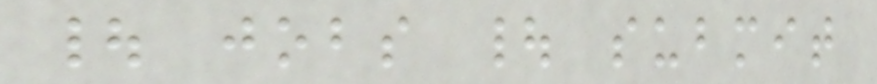| jobs | submit
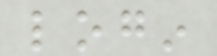login
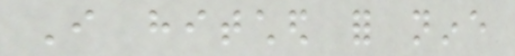I hitched for nine
